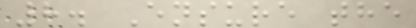8. Ensure the
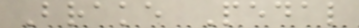Brake Pedal
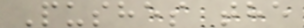Pushes the
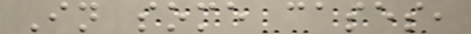In some cases,
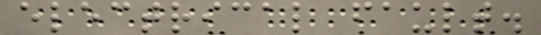electrical fault.
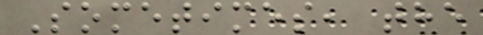Sometimes, the
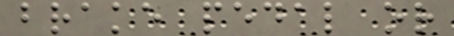brake pedal or
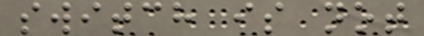switch is not
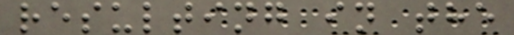resulting in the
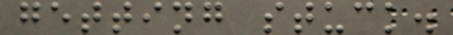getting stuck.
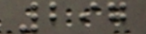297
